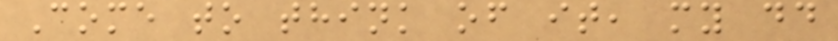Come to think of it, my dd
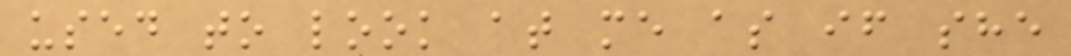used to look at me as if she
